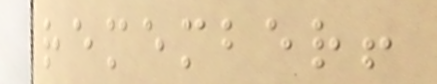remember!
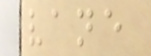vane
